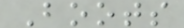Boots
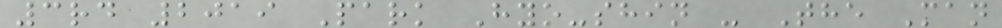3rd 2019 Park Hyo-shin - The Man
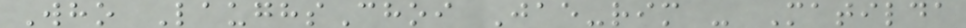Who LaughsChoi Jae-rim - Matilda
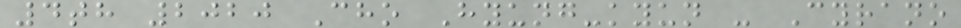4th 2020 Cho Hyung-kyun - Cyrano
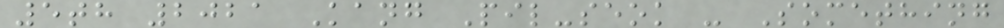5th 2021 Kang Pil-seok - Something
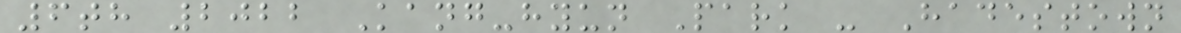6th 2022 Kang-hyun Park - Hadestown
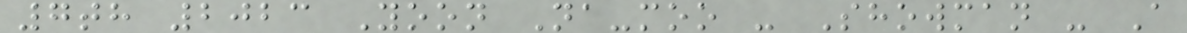7th 2023 Yoon Na-moo - Showman - A
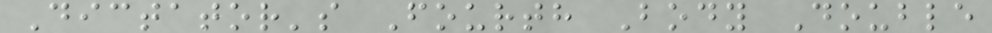Dictator's Fourth Body Double
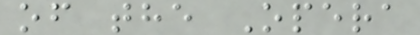of the Opera
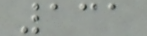131
